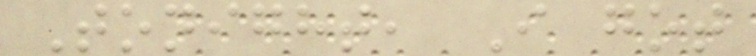Tonight, I got
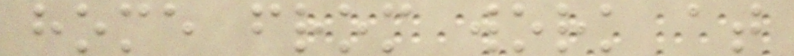home from work at
